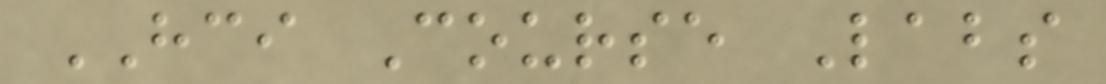HCI Course Labs
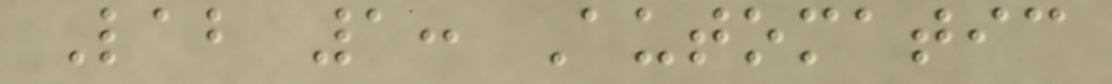Lab 1: Automatic
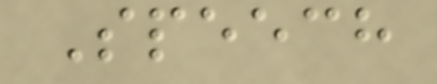Speech
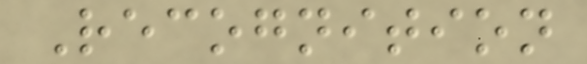Recognition
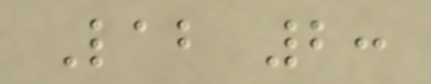Lab 2:
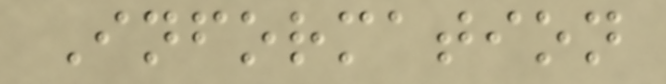Information
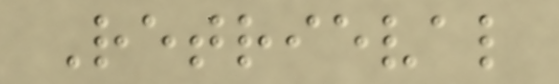Retrieval
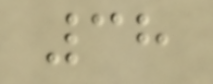38
